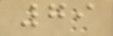79
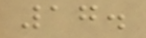17.
